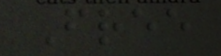Free
